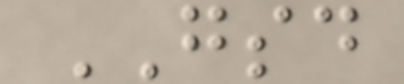GSD
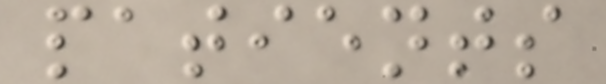patients
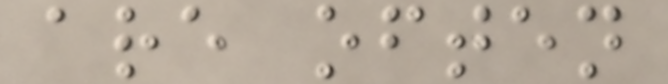are often
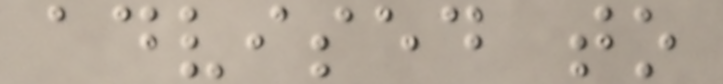advised to
